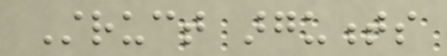Struct arguments
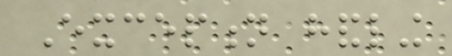Exception handling
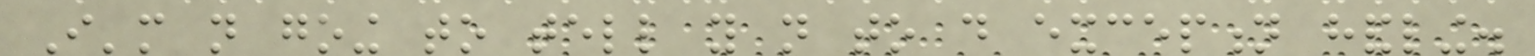I'm not going to tell you not to do exception handling.
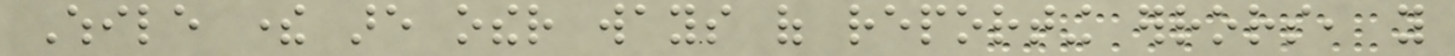While there are other ways of reporting errors, you
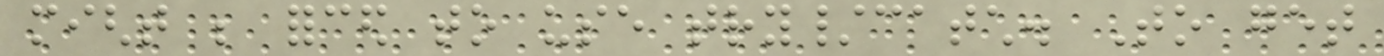might be forced to use try/catch. To get
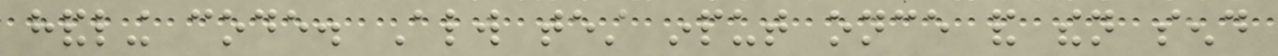handling code. Always test input once and then send
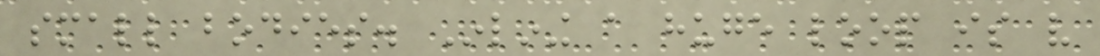small bodies. Inlining a huge loop is very
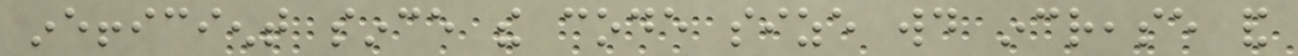inefficient since the code size would increase and
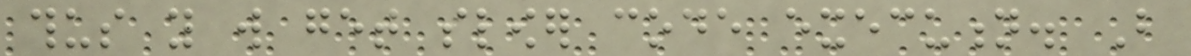thus you will get slower code execution. But
